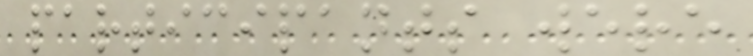participants were
